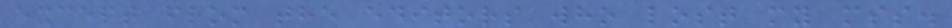except from the editors who lost my mss.
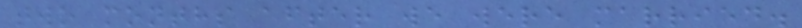two months after we were married.
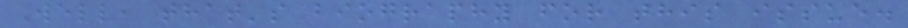Well, that's biography for this issue.
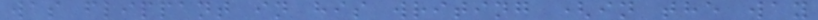was flippant in his writing (in the way
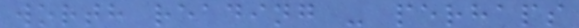worth reading - perhaps
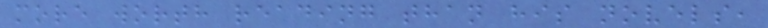more worth reading than his novels,
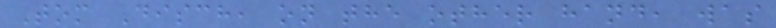Tom Disch, on the other hand, was
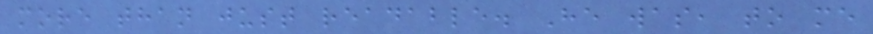more than just readable. He was, to me
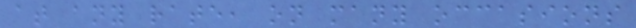at any rate, on many occasions
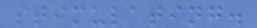stimulating.
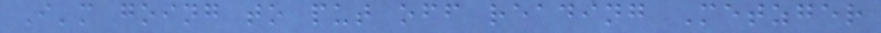I'm going to put off reading Metzger
